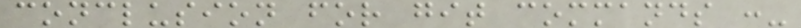conclusion for git commands :-
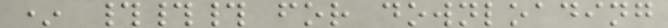* ### for downloading
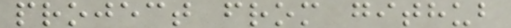project from github
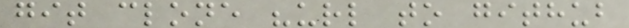git clone "url to github
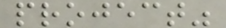project"
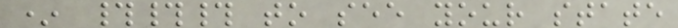* ### to see your state
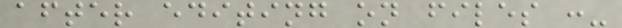after editing on files :-
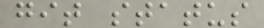git status
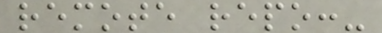remote repo:-
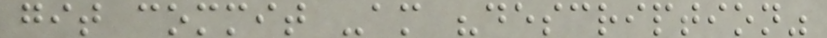git commit -am "description"
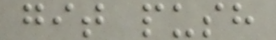git push
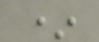*
